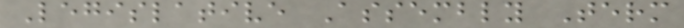Legislative Assembly Term
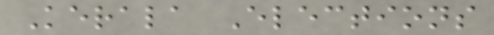Kerala Elections
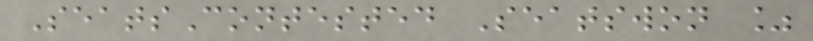SeatsContested Seatswon %
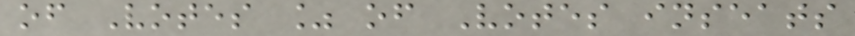of Votes % of Votes inseats
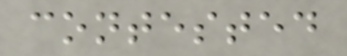contested
